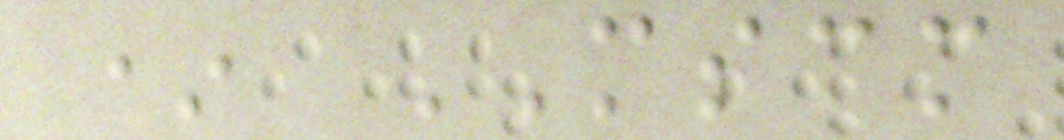* MSCM
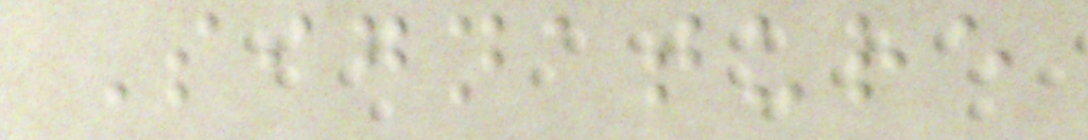Signature
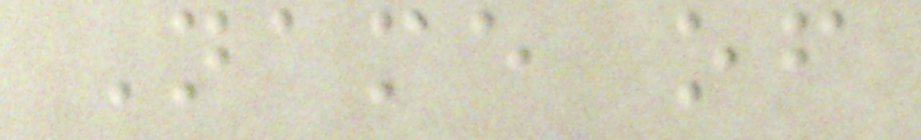Name of
